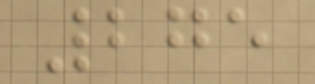275
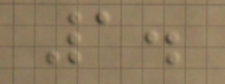1.
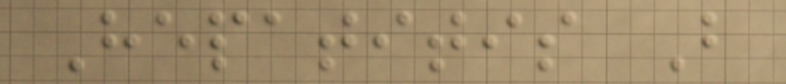Hepatitis B
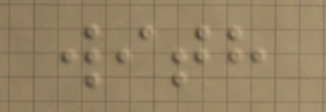with
